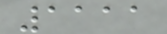1111
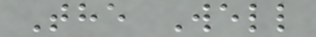The Well
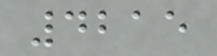4215
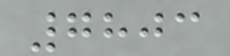7803
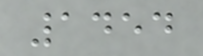1454
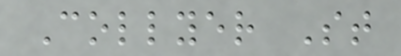Collyer St
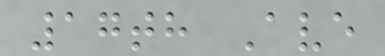17th Ave
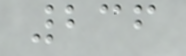236
